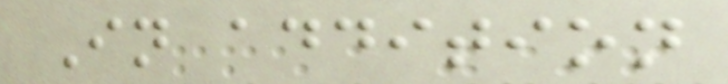In addition
